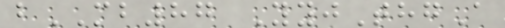bMB87 YyjThgA
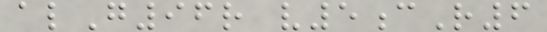alG96r v5cR6
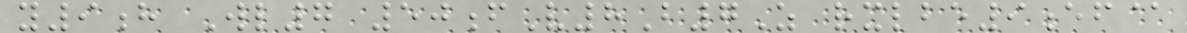y9h Wl7 50fV8B7Z rxlbe9ef@
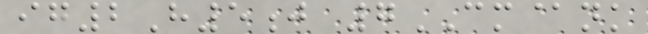ig2H5j 7CM@nk
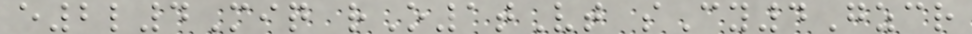e2l4Miq rO1tVt sCy4Gzcr
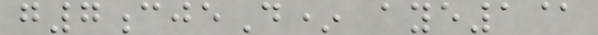g7cjeD* aye1@
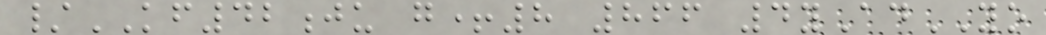/KF42ju g+8 866 4yAdYO
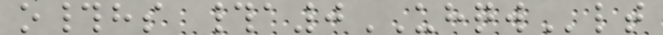o#hs #a0UHQWlt
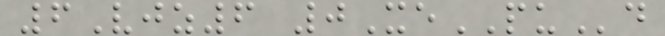6Vjz6 0XePUd
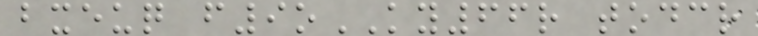bxeuq f9oKY66r todcr
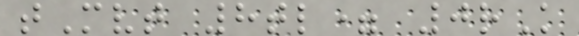tMvt 8tl= 0rK
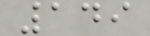149
